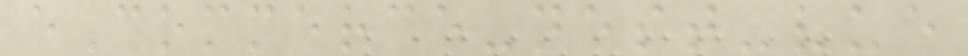eCommerce-nest-vue
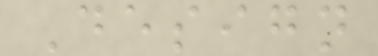Design
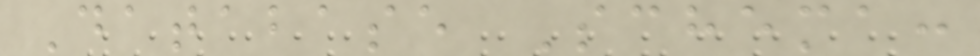Database Schema:
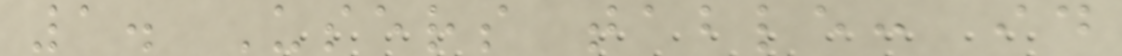1. Users table: id
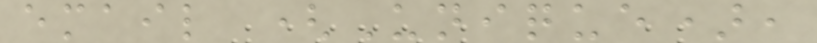email (Unique),
